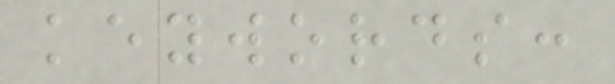keywords:
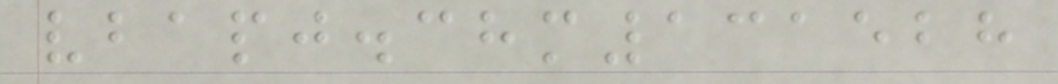vbapj.chm131528
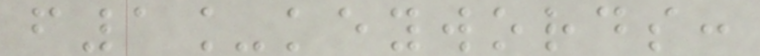f1_keywords:
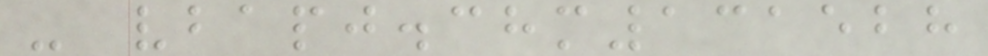- vbapj.chm131528
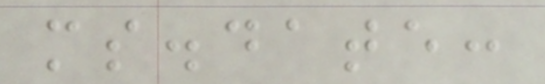ms.date:
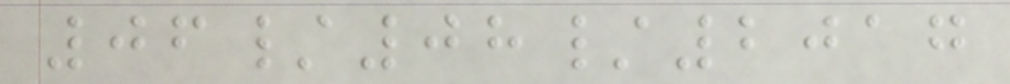06/08/2017
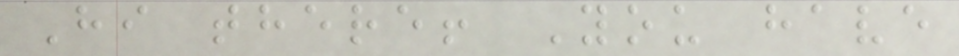Hi there! You have
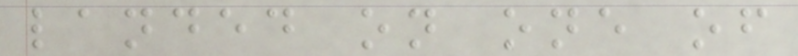landed on one of
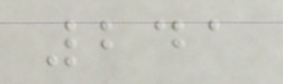241
